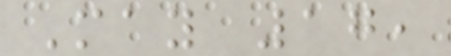May 17,
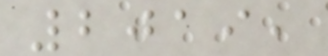2019,
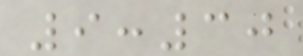9:30
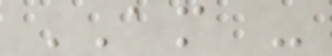AM -
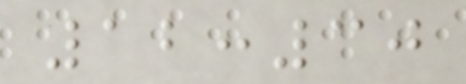12:30
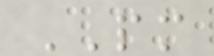PM
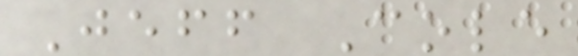Jeff Cole
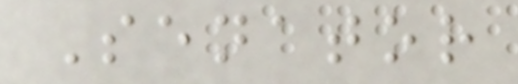Senator
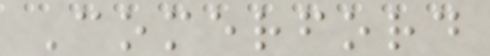Comerford
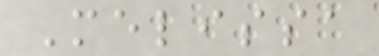Melissa
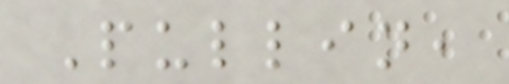Pullin,
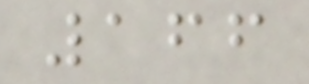166
